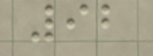92
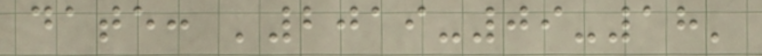date: '2019-09-18'
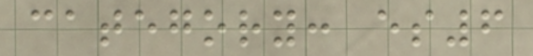category: es6
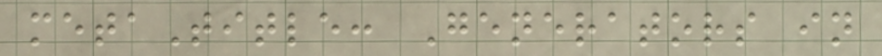metaTitle: Generators in
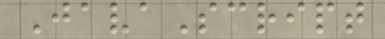JavaScript
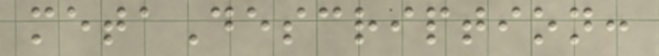metaDescription:
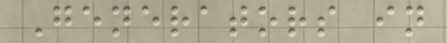Generators in
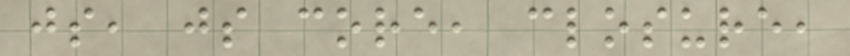js, js core, closure,
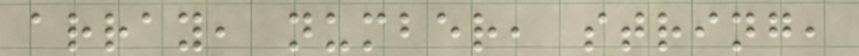array, number, string,
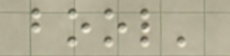bool'
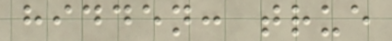hidden: true
